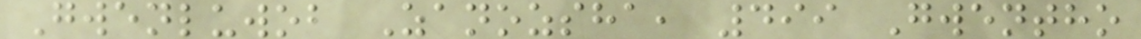Gwenluwob Zanozsha, 499 Gwentho
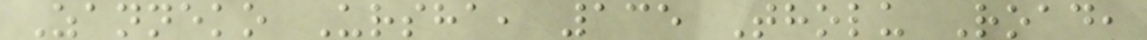Zanneko Ursha, 135 Tholu Road,
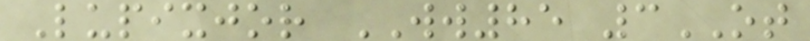Lupixjor WW85 3OT
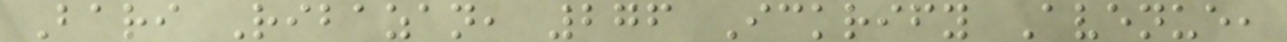Bari Ribazan, 276 Ickrify Avenue,
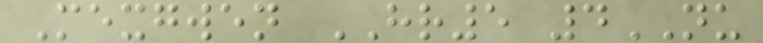Mexgwen HR5 4NU
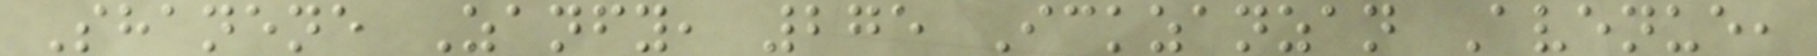Shanene Zanfy, 275 Ickzanzan Avenue,
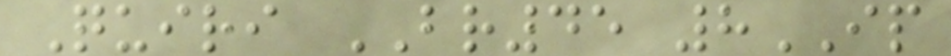Quiri BR45 8IP
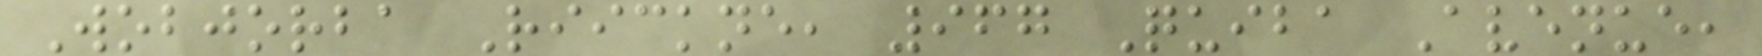Wobjorba Riickne, 967 Quiba Avenue,
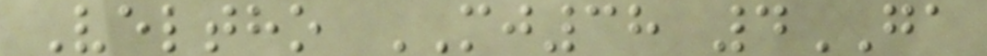Veltho MJ38 4GA
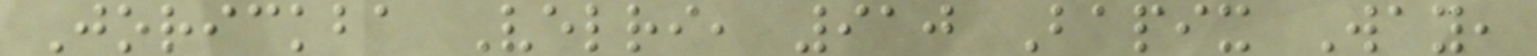Jorickba Velri, 910 Bapix Way,
